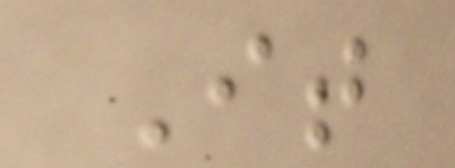It
